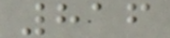816
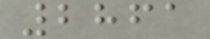2861
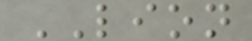LION
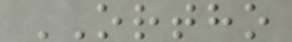ORTHO
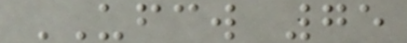UFCW 75
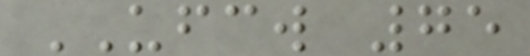UFCW 75
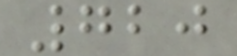720
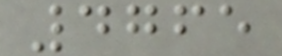4765
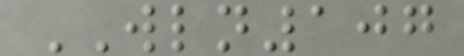WLN107
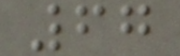67
